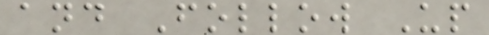and Follow Up
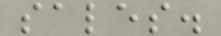sales.
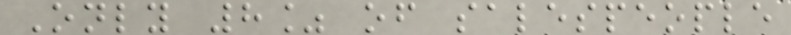Only 8% of salespeople
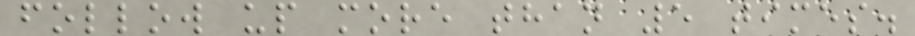follow up more than 5 times.
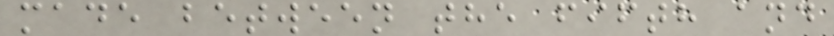made between the fifth and
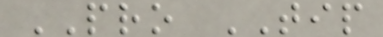PRO TIP
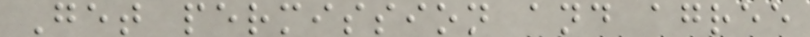Get permission and agree
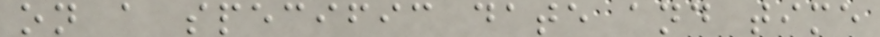on a specific date and time
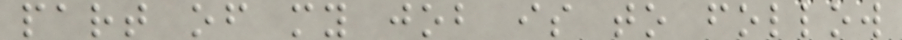part of my job is to follow
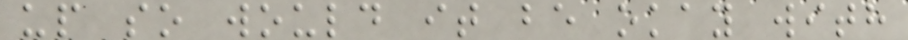up so would it be okay with
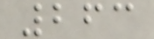263
